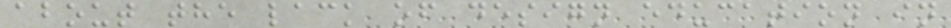about the lack of design education in
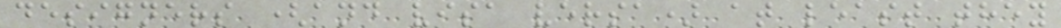designers (and visa versa) at least they
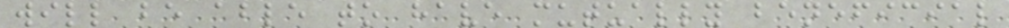will be able to have mutually beneficial
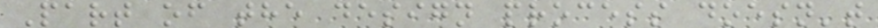Part of the design process doesn't
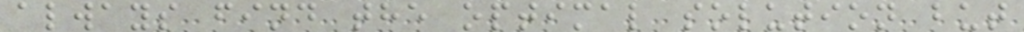always find the optimal solution but
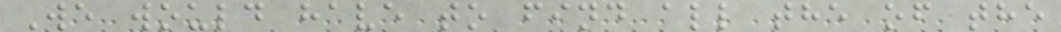We would have to find all the of the
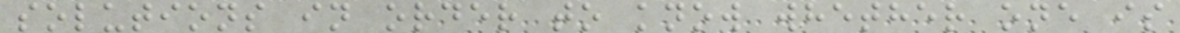solutions in order to know whether one is
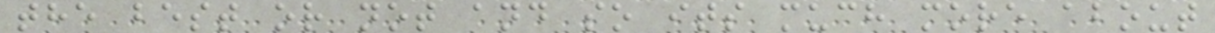the best or not and so its much more about
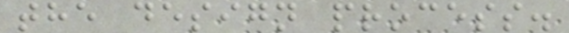the design process.
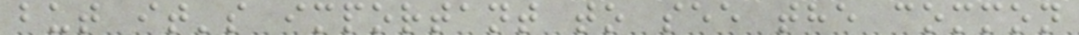but it's important to see the common
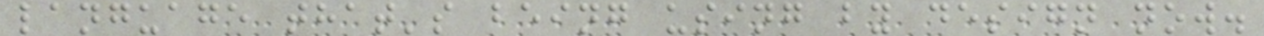language that's being using by design now.
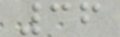36
